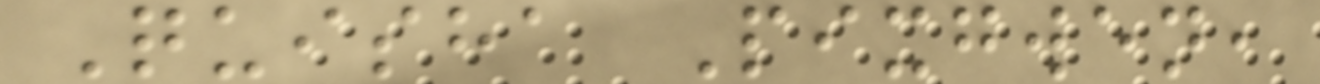Quisha Pixgwen,
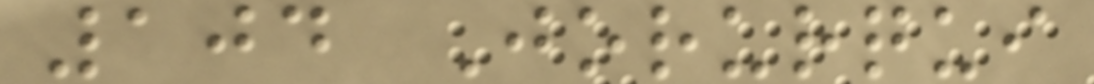104 Jorurqui
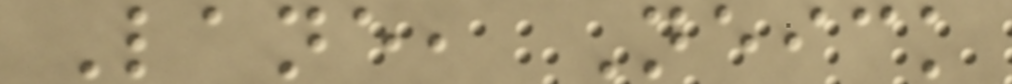Lane, Neick
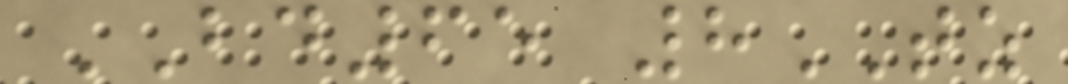BD65 8TZ
